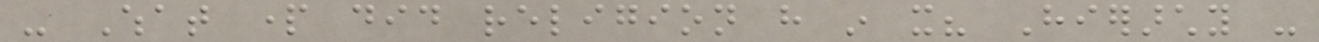- What part did religion have in it? Hierarchy -
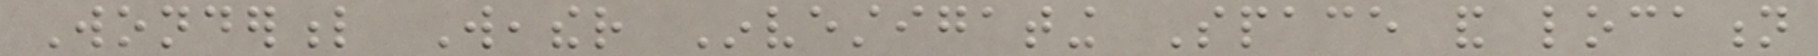Wonderful Weather Investigating Space and location
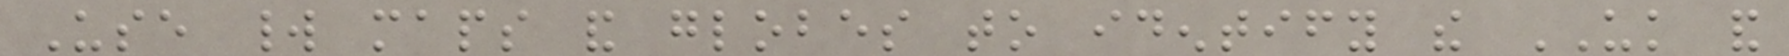Use world maps and globes to identify the UK and
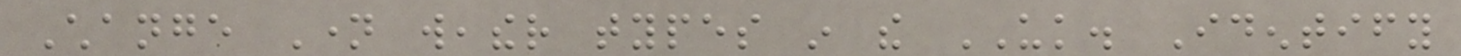Change Name weather types in the UK. Identify
